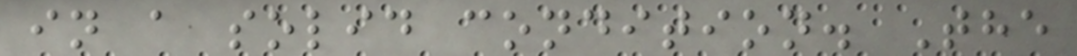in a solid condition. The
